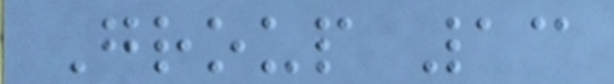Group 13
